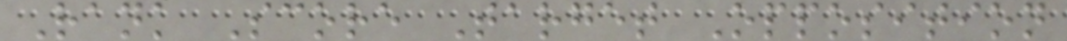Rank Score Target Opposition
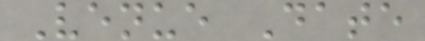Venue Date
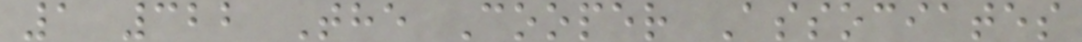1 322 The Cooper Associates
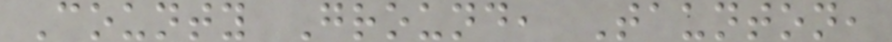County Ground, Taunton,
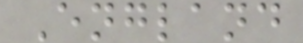England
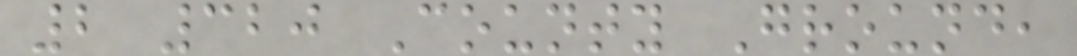2 320 County Ground,
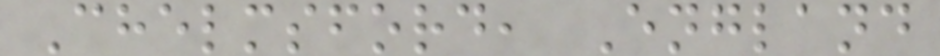Chelmsford, England
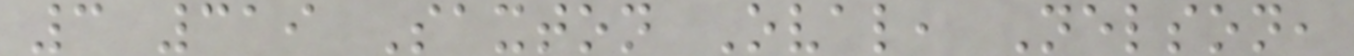3 319 Saxton Oval, Nelson,
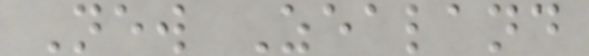New Zealand
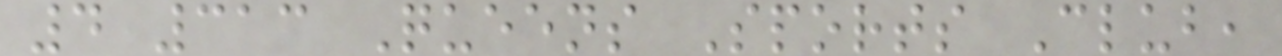4 313 Queens Sports Club,
